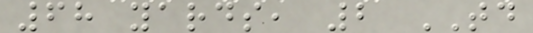68 yards, 2 TD
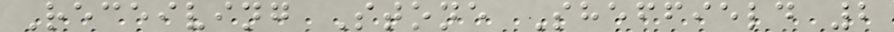Receiving Stone Sheffield 2
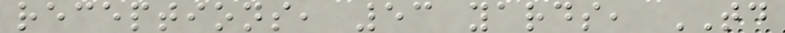receptions, 53 yards, TD
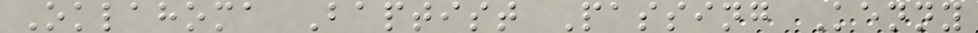Oklahoma Baptist Passing Kenny
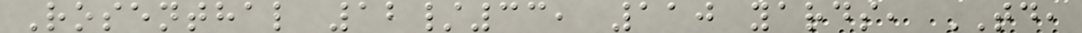Rosenthal 12/33, 110 yards, TD,
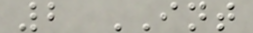2 INT
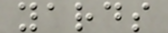yards
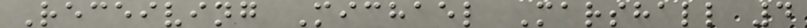Receiving Michael Marshall 4
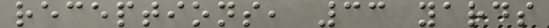receptions, 33 yards
